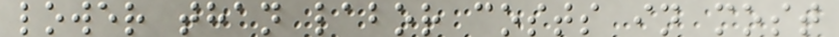lower than labor costs in most
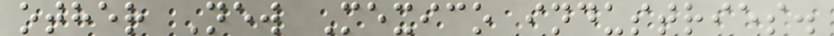other New Mexico industries.
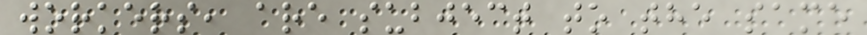workers, are subject to the same
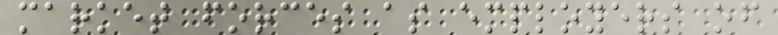market forces as employers of
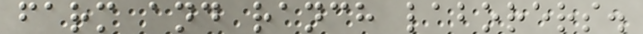farm and ranch laborers.
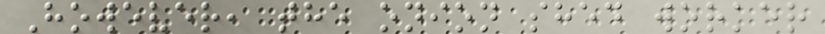However, the onion shed worker
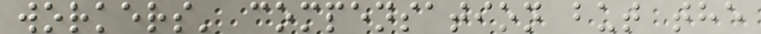workers' compensation but the
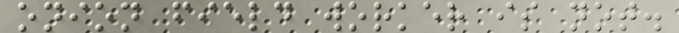onion field worker is not.
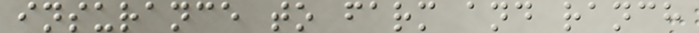insurance to farm and ranch
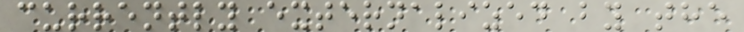currently externalized by the
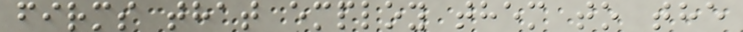firms that employ them to the
